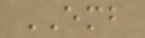EMB
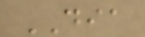DIA
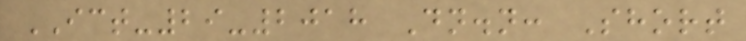ICT-29-2018 Dn.n: Short
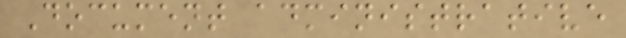Document administrative
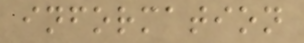information
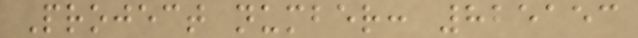Project number: 825153
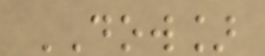DOW]
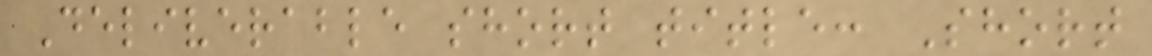Deliverable short title: Short
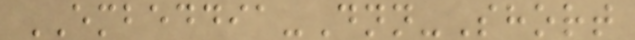EMBEDDIA-Dnn-Short
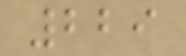229
